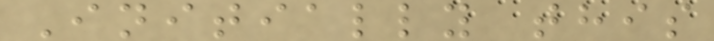Initially this
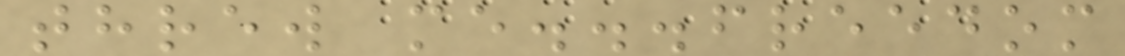threw me...freedom
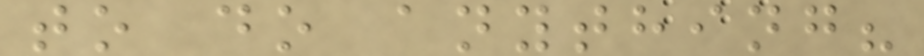to do anything?
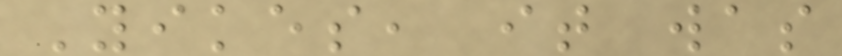Yikes, it was
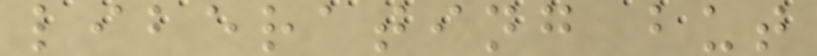liberating but
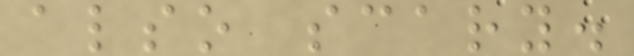also scary.
